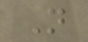N
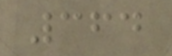364
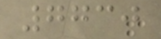7730
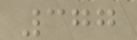377
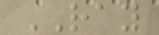RAY
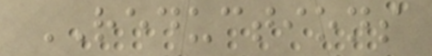REDUCTIONS
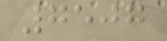7507
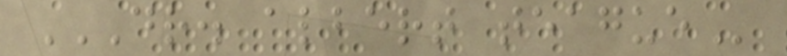DR. ALBERT TEAGUE
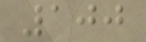100
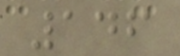146
